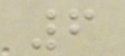6
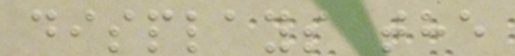displays the
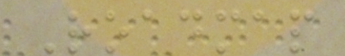Roadmap
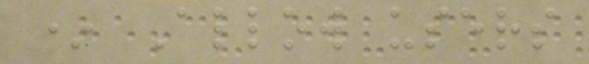* Allow users
